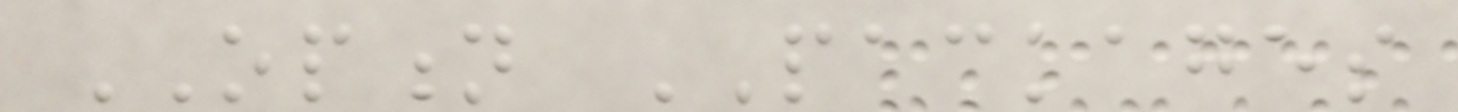OPTION PACKAGES
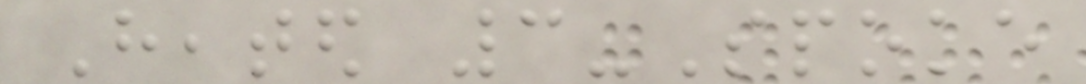Heated 3-Spoke
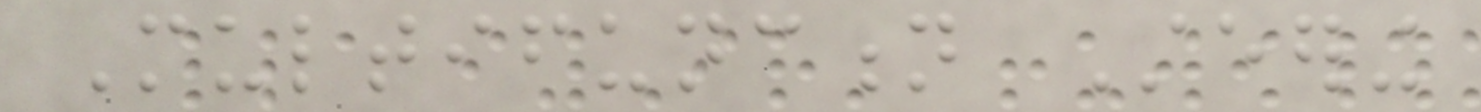Multifunction Steering
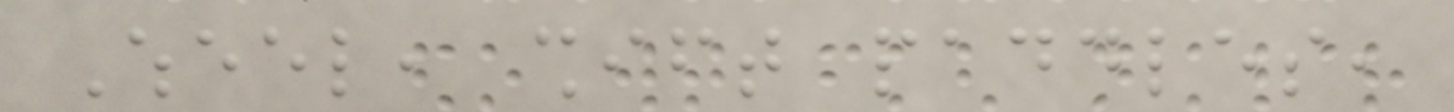Wheel, shift paddles,
